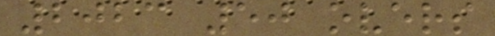2023 50 overs
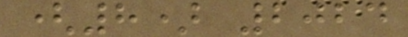(8) 2024
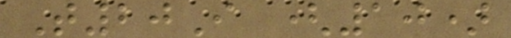T20I (10)
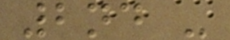2nd -
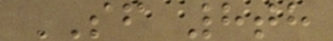SF 8th
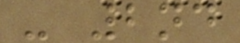- 2nd
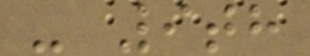- 9th
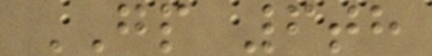GP 6th
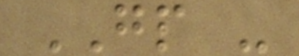GP -
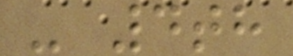- 4th
